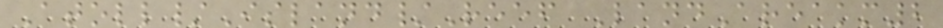Atoll/Island/Reef LandAreakm2
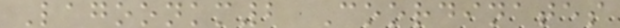Lagoonkm2 Coordinates
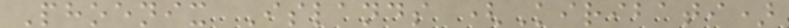Phoenix Islands (Kiribati)
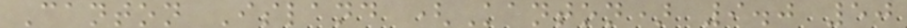Canton Island (Kanton) 9.0 50
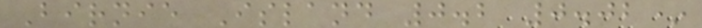Birnie Island 0.2 0.02*
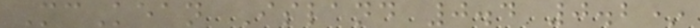McKean Island 0.4 0.2*
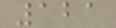121
